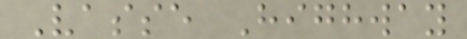Vasse Highway
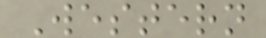Western
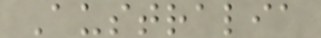Australia
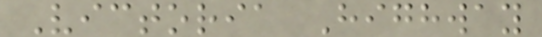Victoria Highway
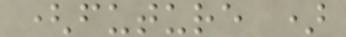(future )
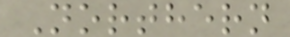Northern
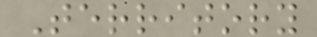Territory
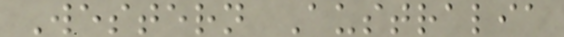Western Australia
